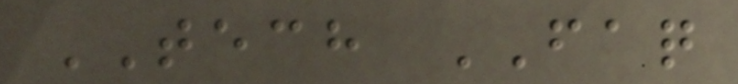TECH FAQ
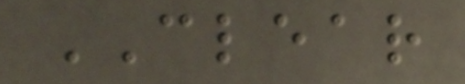CLEAR
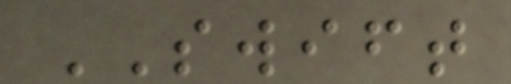SWIFT
